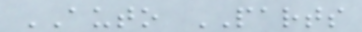AUTO PARTS
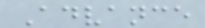Advance
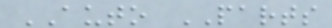AUTO PARTS
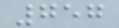757
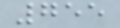755
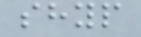shyp
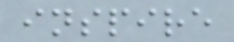inspire
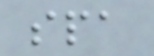spa
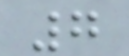7
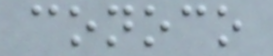conoco
